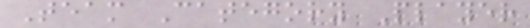Team Category Player
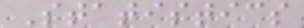Statistics
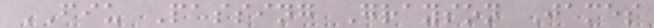FIU Passing Grayson James
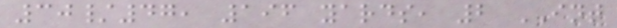30/47, 196 yards, 2 INT
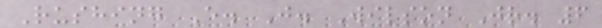Rushing E. J. Wilson Jr. 6
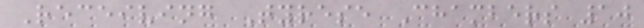Receiving Tyrese Chambers 10
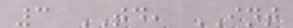3 TD, INT
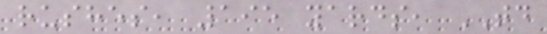rushes, 195 yards, TD
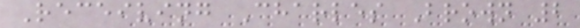Receiving Charles Brown 2
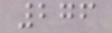276
